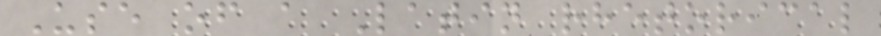Use of a Latin rhetorical
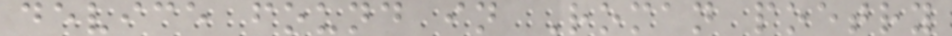device found in Roman poetry
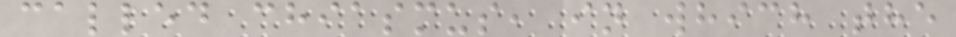called chiasmus, in which the
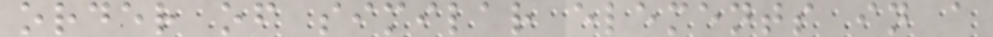order of similar elements in a
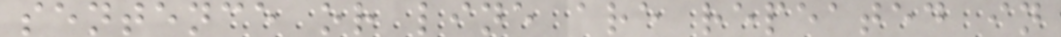sentence or line are repeated in
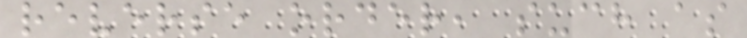reverse order, such as
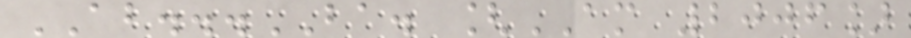AB...BA. [AM 2006]
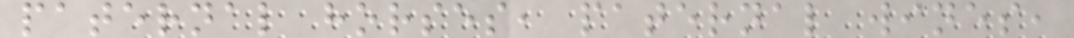paternal horses, paternal wines,
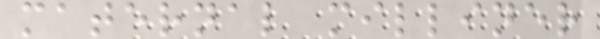maternal milliner
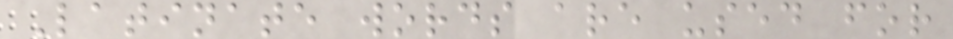Latinate words are used for
